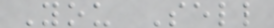You Sell
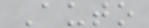Auto
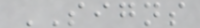SIGNS
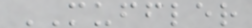MUFFLER
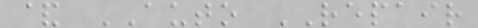& AUTO REPAIR
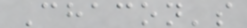Chacon's
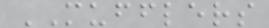MUFFLERS
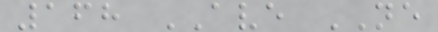168 AVE NE
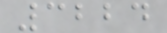3224
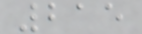215
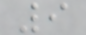9
